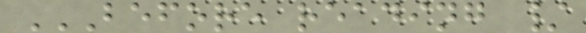BEFORE READING /
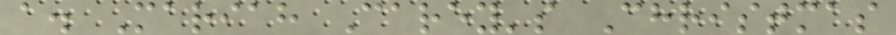a. Mariah Carey's Christmas
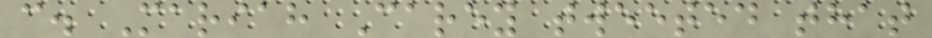c. Mariah Carey tweeted that
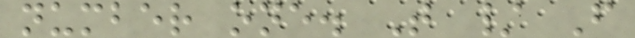number one. T / F
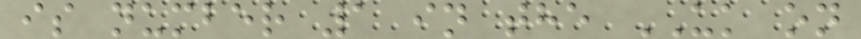is number 1 in the UK on
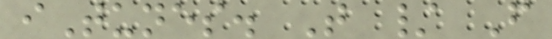iTunes. T / F
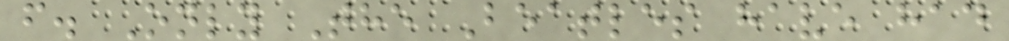f. Only The Beatles have had
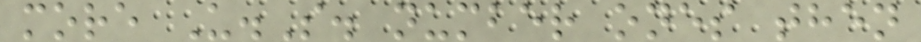more U.S. number ones then
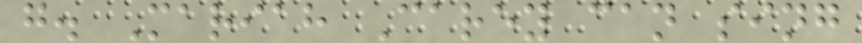g. Mariah Carey can sing
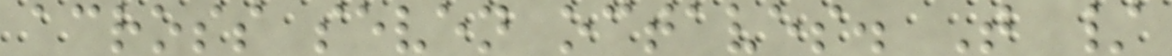across seven octaves. T /
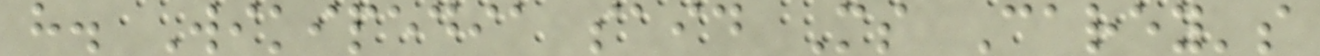h. Wikipedia said Ms Carey's
